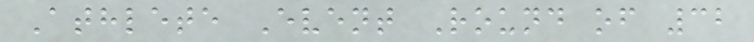Athlete Event Round of 32
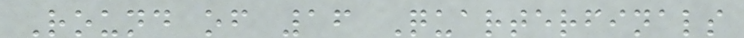Round of 16 Quarterfinals
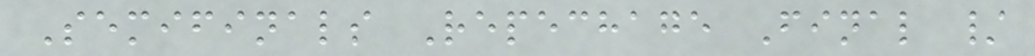Semifinals Repechage Final /
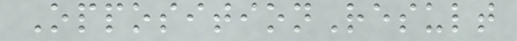OppositionResult
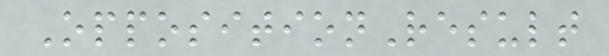OppositionResult
